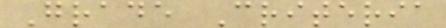Grade Criteria
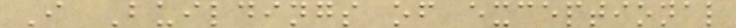I Buildings of exceptional
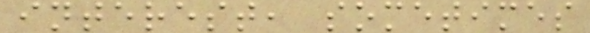interest, sometimes
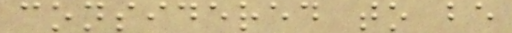considered to be
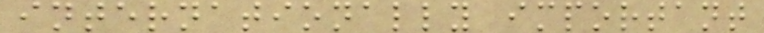internationally important
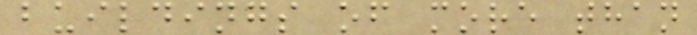buildings of more than
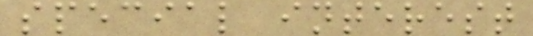special interest
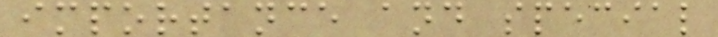importance and special
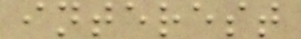interest
